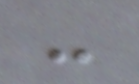-
